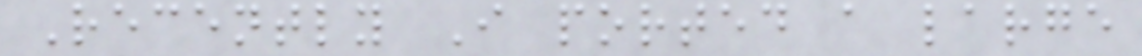Recently I ported a large
